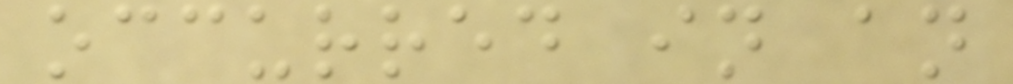occurred in an
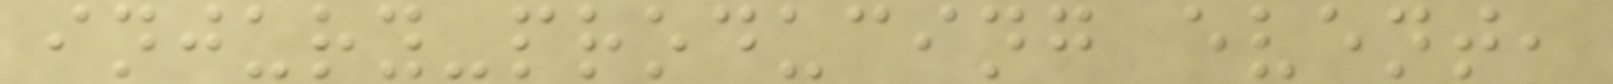injury-producing event,
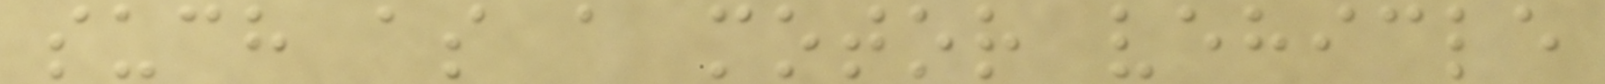such as a motor vehicle
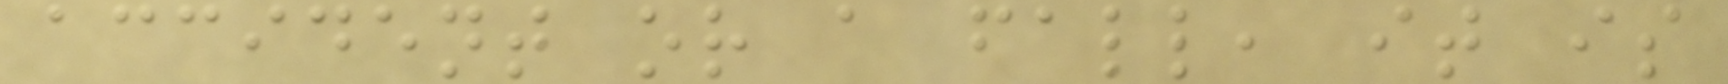accident or a fall, it is
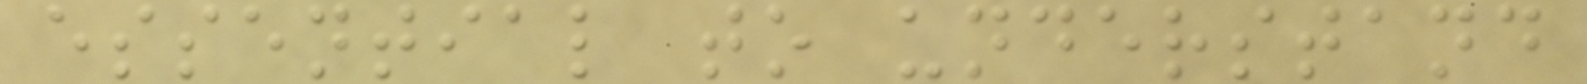essential to understand
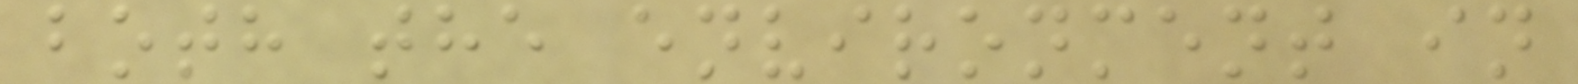both the environment in
